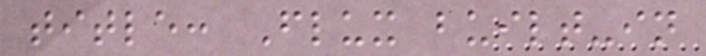title: Flux built-in
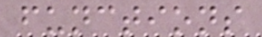functions
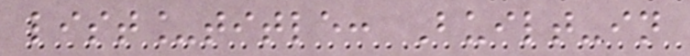list_title: Built-in
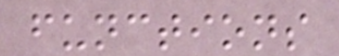functions
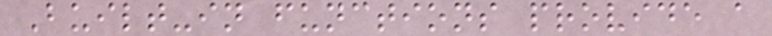Built-in functions provide a
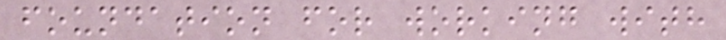foundation for working with
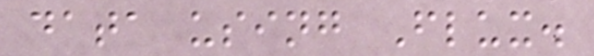data using Flux.
